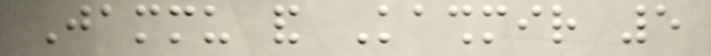Jammu and Kashmir 5
